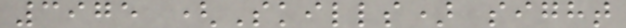3975 (Skills) sight
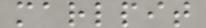marlpit
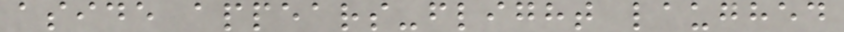aside appears-flight laughed
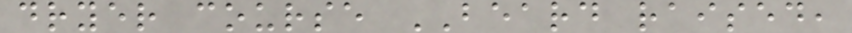dryer course BEARD raised,
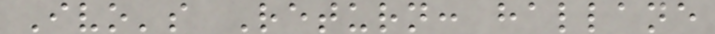Ivo's Return: hallane
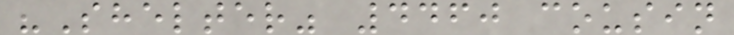"Shelter" 4460 cousin
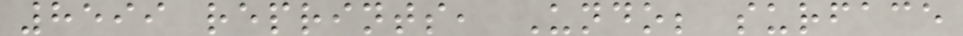8599 reprints, Undo; surface
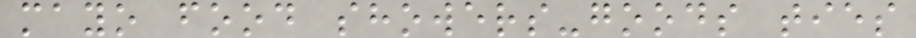mayo food showers-goods ties
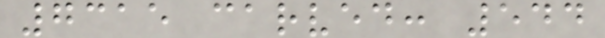7315 carved: 544
